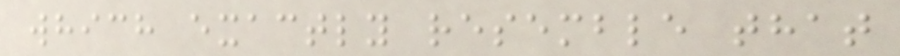which exactly resemble that
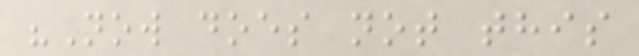"Now does not this
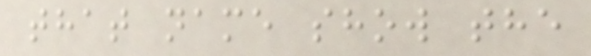that name show the
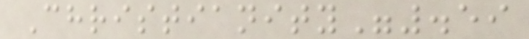Christianity".59
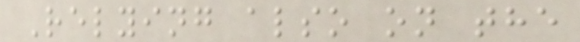Relying also on the
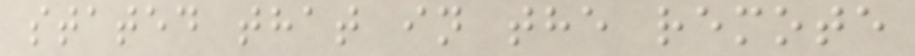stated that in the remote
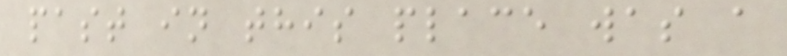past in this place was a
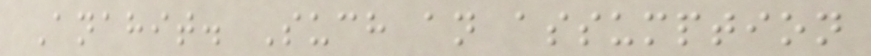Anahit. Such an assumption
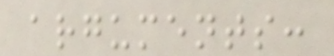arguments:
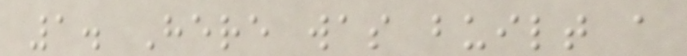1. Here was built a
